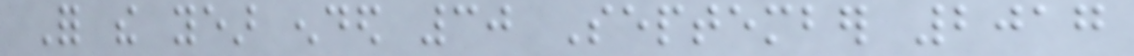For the year ended 30 September 2017
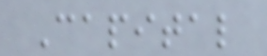Capital
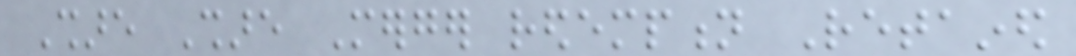Share Share Merger redemption Retained
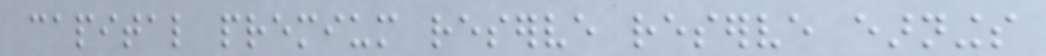capital premium reserve reserve earnings
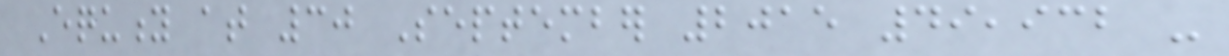Equity at 30 September 2015 49,932 -
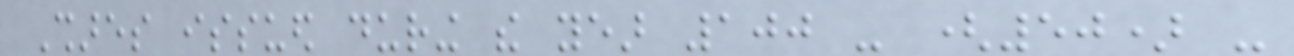Shares issued during the year 100 - (50) -
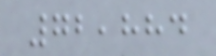72,884
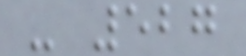- 527
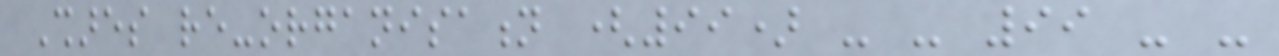Shares re-organisation (99) - - 99 - -
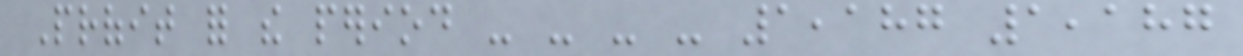Profit for the period - - - - 1,187 1,187
